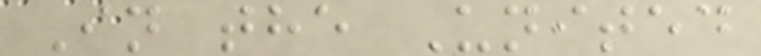In the United
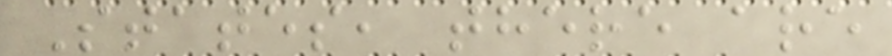States, there are
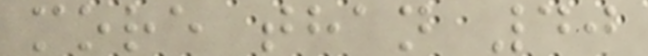more than 40
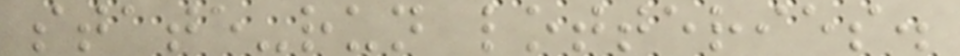state-run lotteries.
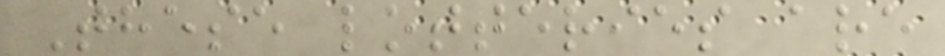These lotteries are
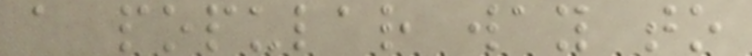a popular way to
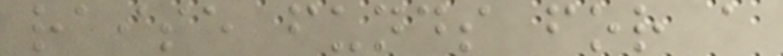raise funds for a
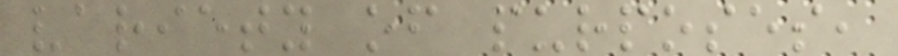variety of purposes,
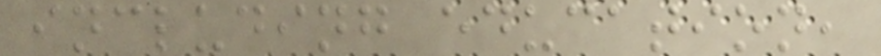including education,
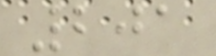201
